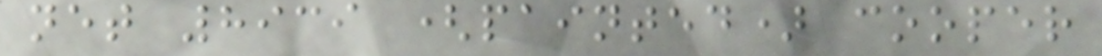net 8939 (painted) cooper
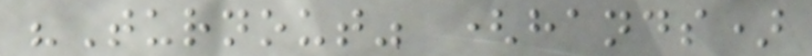"Turnout" (hands)
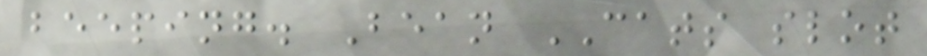beeping. Bean CATS slot
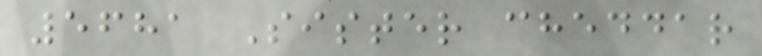5681 Sister cheddar
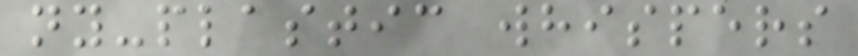ny-plastic whispers
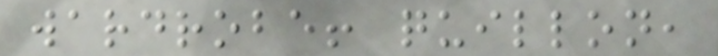wardrobe! quillon,
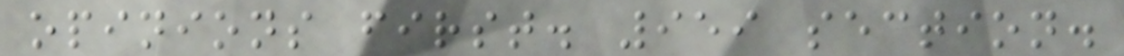opinions first. 959 section.
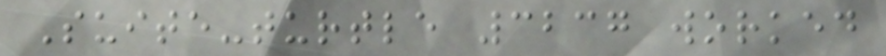Suite-turtle 3237 worked
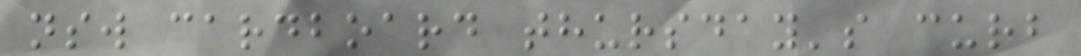nsw cardboard thursday's curb
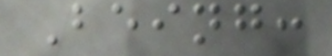Being:
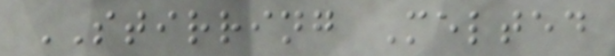STIRRING Melted
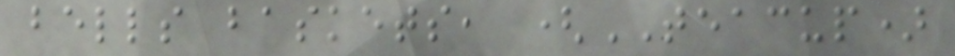bells baskets, (TEACUP)
